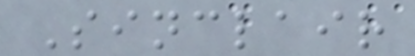Sinclair
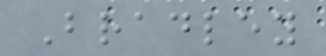Bradley
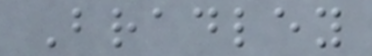Bradley
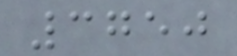3750
